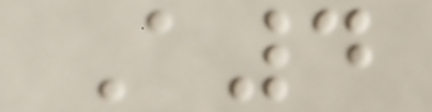A4
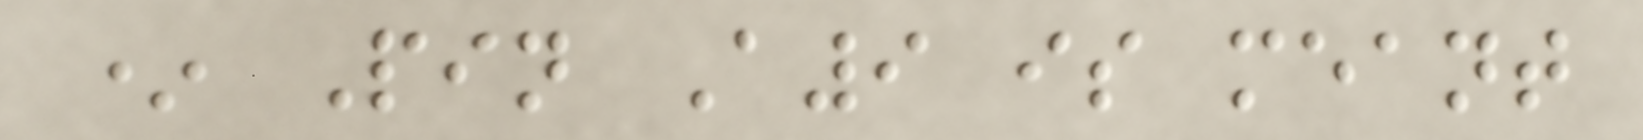* Pin A9 is meant
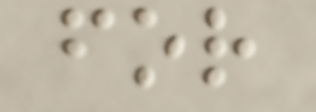for
